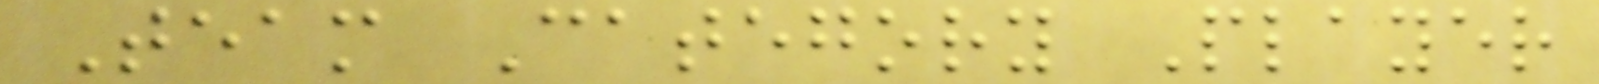Team Category Player
